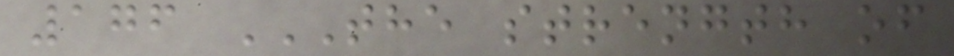176 THE STRENGTH OF
